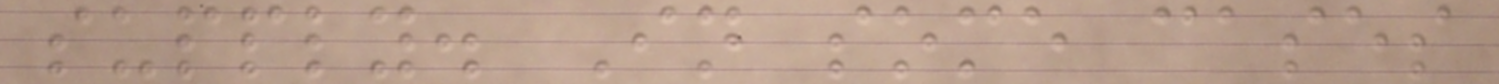supply. In some cases
